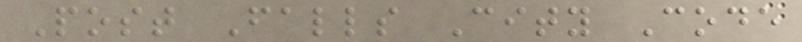Post Falls City Code
